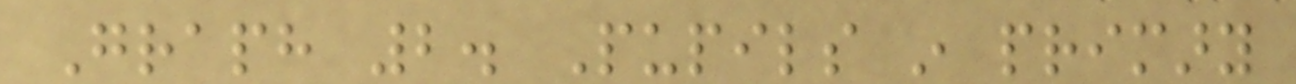Graph 2. Pupils in primary
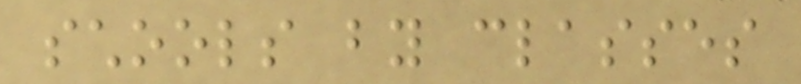schools by classes
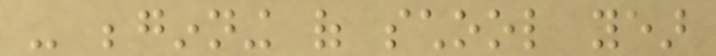- beginning of school year
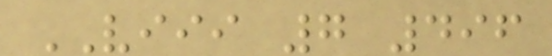VIII 7 496
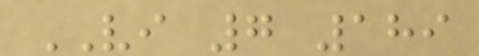VI 7 189
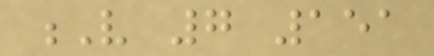V 7 151
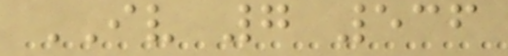IV 7 536
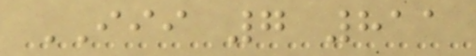III 7 811
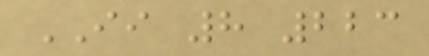II 8 223
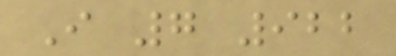I 7 922
